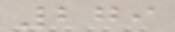279
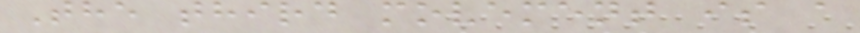The third movement is a
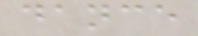dance
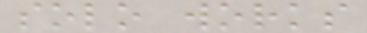solo works
